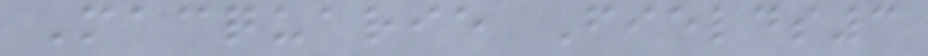Macquarie Fields3
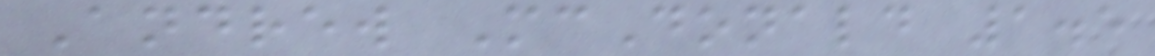Andrew McDonald 1.5
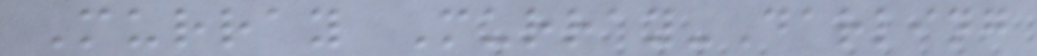Murray Murray-Darling
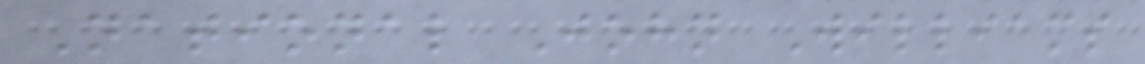National John Williams
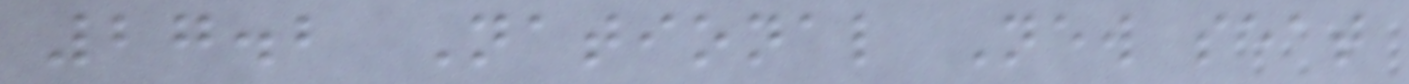27.2 National New seat
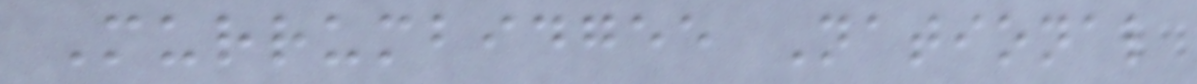Murrumbidgee National
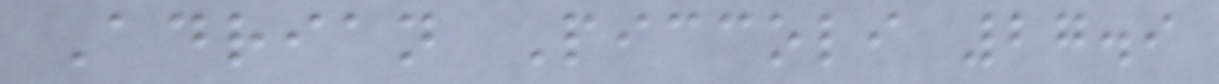Adrian Piccoli 27.9
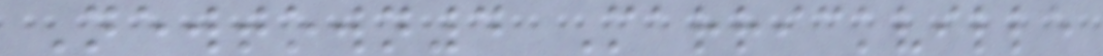Newtown4 Marrickville
